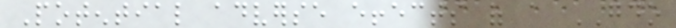Potential adverse effects of a GDO
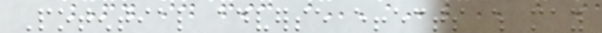Potential adverse effects which may
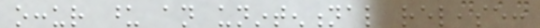occur upon an unintentional release:
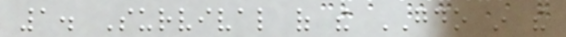1. Survival of the GDO in the
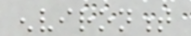environment
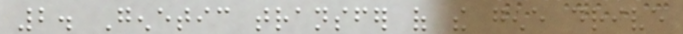2. Genetic transfer of the gene drive
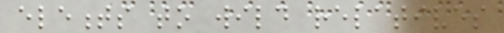elements to wild relatives
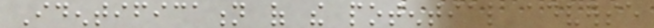Identification of the potential adverse
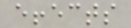effects
